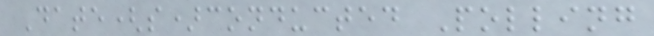Date(s)conducted Polling
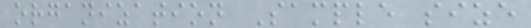organization Sample size
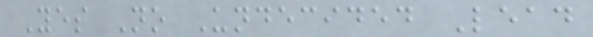Yes No Undecided Lead
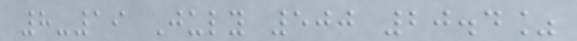8-19 July 500 20.4%
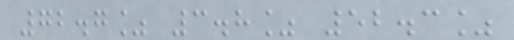72.7% 3.8% 52.3%
